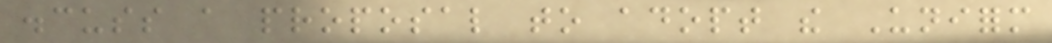discuss a proposal to adopt the Uniform
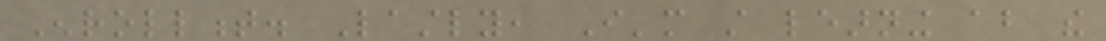Enrollment. Lastly, I'm still learning about the
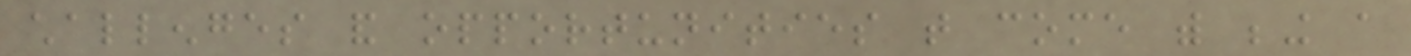challenges and opportunities that come with being a
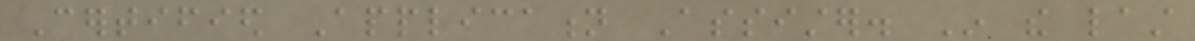Certified Application Assister. In the last
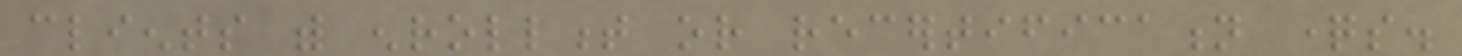clients with enrollment or recertification questions.
